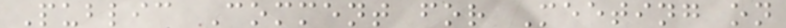Public Comment for Meeting on
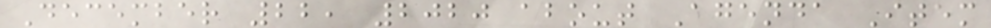December 22, 2020 about Agenda Item
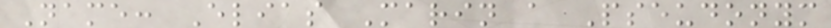Name: Elias Marin a Pseudonym
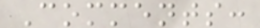Comments:
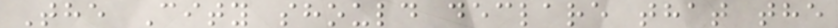The City should declare that the
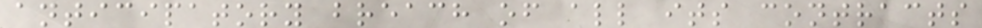anticipatory breach of all its contracts
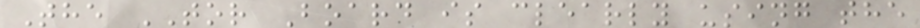The TOR Board is clearly using the
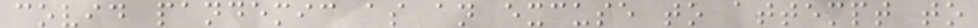covid pandemic as an excuse to attempt to
